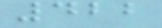422
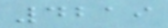4219
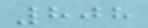808
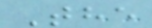The
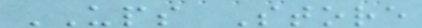UPS Store
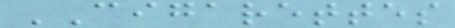CIGARETTES
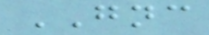GNC
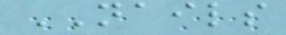NAILS
